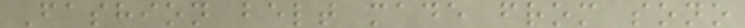Fashion belt made from sono
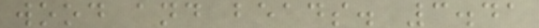wood and beads. 3.41
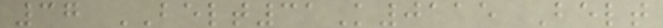37 BELT31K0115 Belt
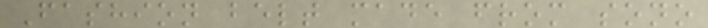Fashion belt made from sono
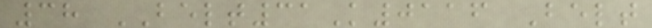38 BELT31K0116 Belt
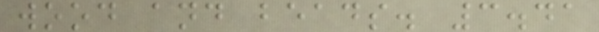wood and beads. 3.41
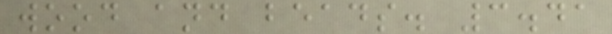wood and beads. 3.41
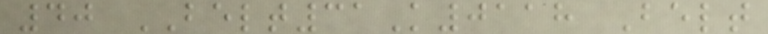40 BELT31K0118 Belt
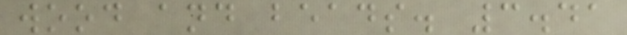wood and beads. 3.41
